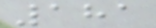181
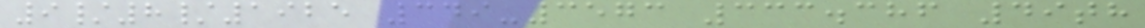9/8/1925 349-3573 333.386 49th
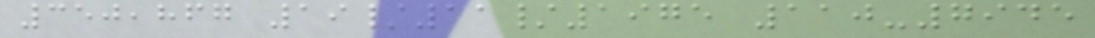350,867 19/11/1975 110-7945
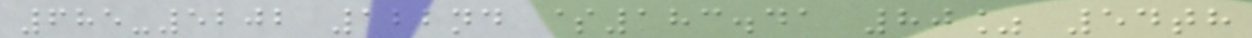685-5202 122nd $183.41 80% 54th
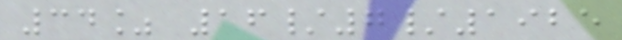34% 16/7/1925
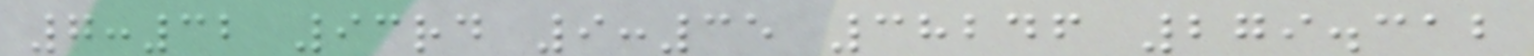7:32 93rd 9:35 38246 279.312
